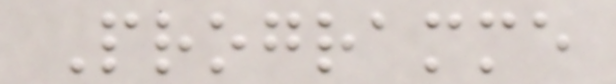Programme
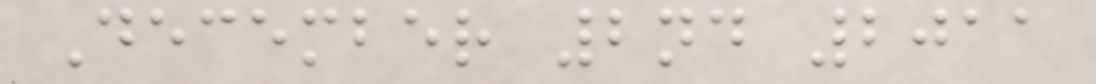December 2nd 2011
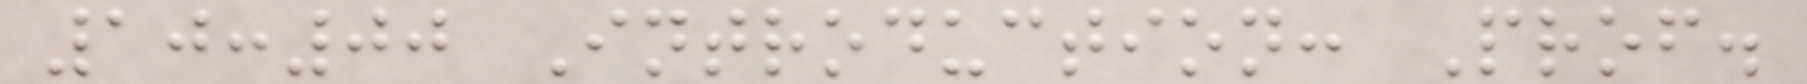10:00 Introduction: Prof.
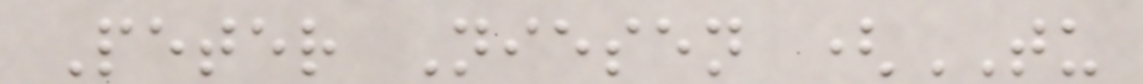Peter Niesen (TU
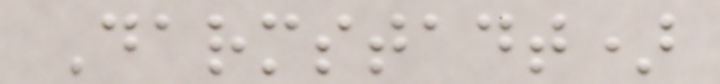Darmstadt)
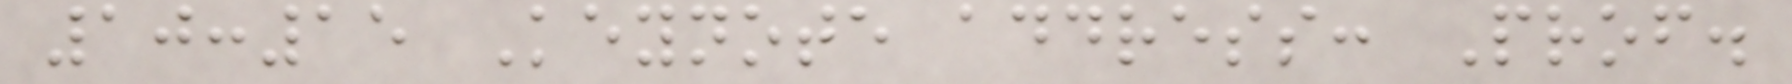10:15 Keynote address: Prof.
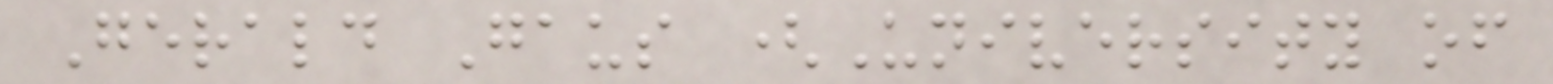Gerald Gaus (University of
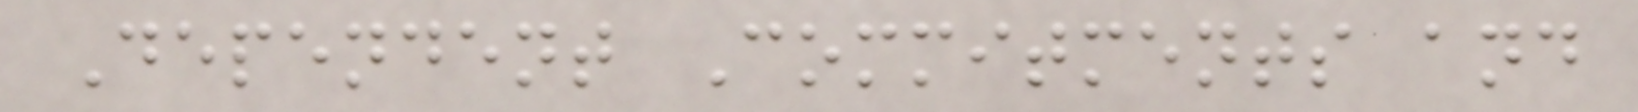Dependent Commitments and
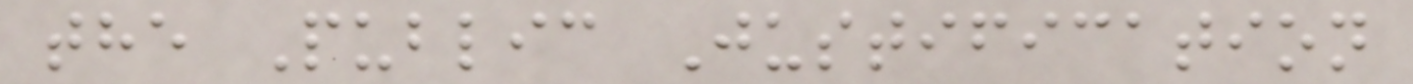the Public Justification
